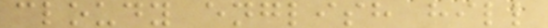cloudy english hill
